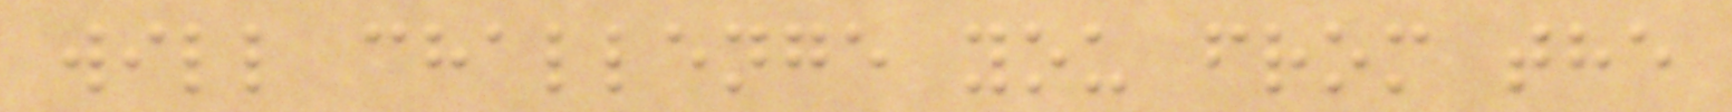will challenge you from the
